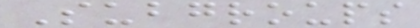Subgroups
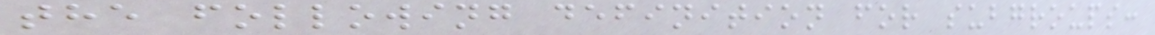the following definition for subgroups:
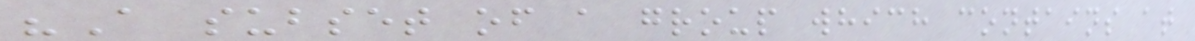"A subset of a group which contains at
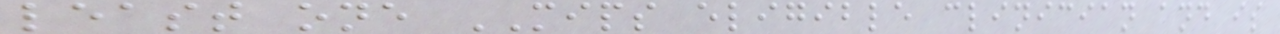least one MIPS eligible clinician and is
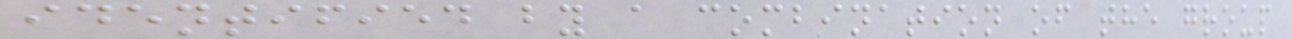identified by a combination of the group
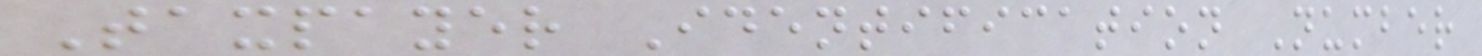Taxpayer Identification Number
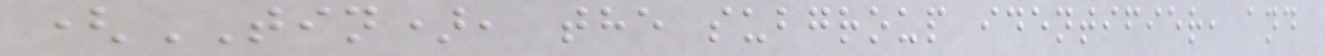(TIN), the subgroup identifier, and
